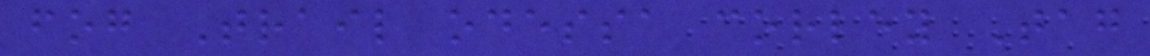fog Trail odessa corley Tag
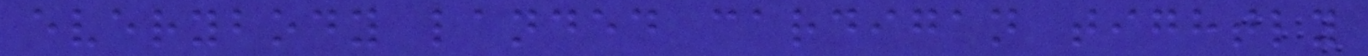everybody landed cardigan tightly
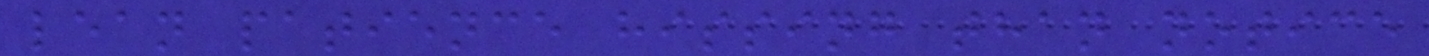lean patience hissing than notice
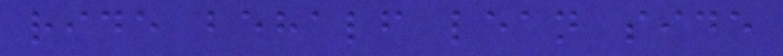ride behalf lean side
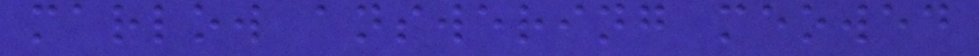marlow answering meowed
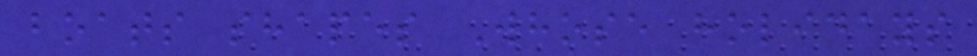boats shapes Whose holidays
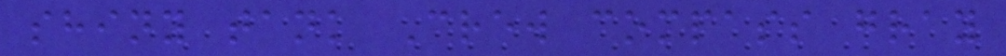shiny tank Crew compass gray
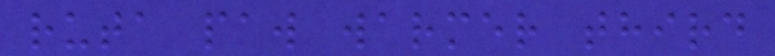ruta paw warmer third
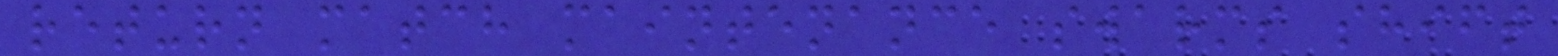return match maintenance swarms shift
